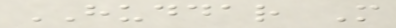HUDDAR M
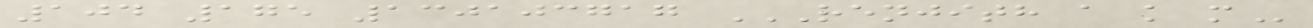104 175 130103717 RENJITH A K M
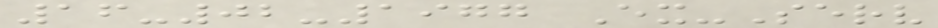16-02-1977 Ex-Serv
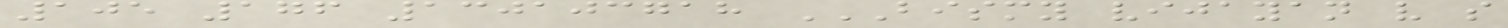105 176 130103718 BISMY VIJAYAN V S
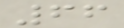66
